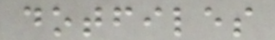dotfiles
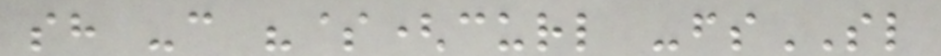sh -c "$(curl -fsSL
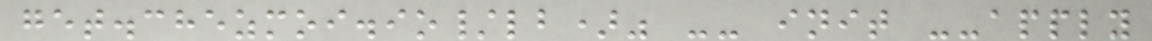get.chezmoi.io/lb)" -- init --apply
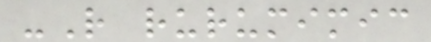-R rurumimic
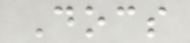Docs
